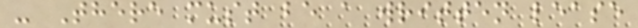- There must be a written lease
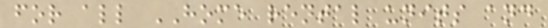for all HOME rental units and
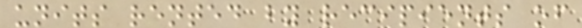units rented by recipients of
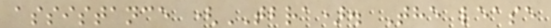assistance (TBRA). The lease
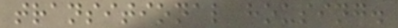transitional housing.
